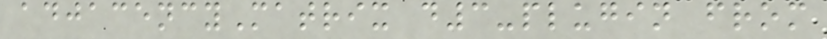adjacencyMatrix d3-plugin from
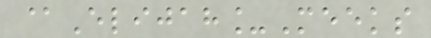@Elijah_Meeks
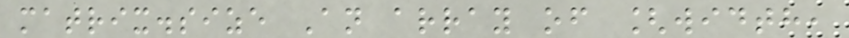matrix.size An array of [width,
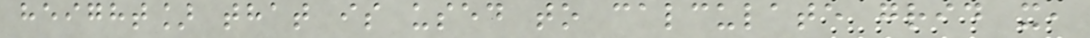height] that is used to calculate grid x,
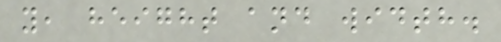y, height and width.
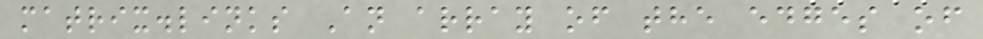matrix.links An array of the edges of
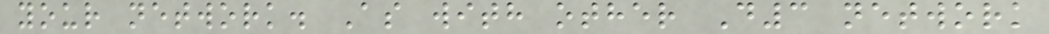your network. As with other D3 network
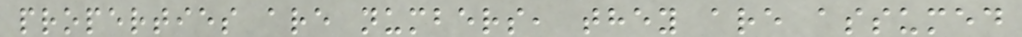properties are numbers, they are assumed
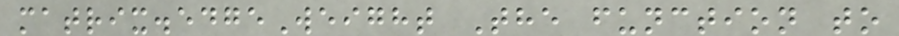matrix.edgeWeight The function to
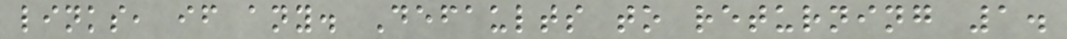links, if any. Defaults to returning 1.
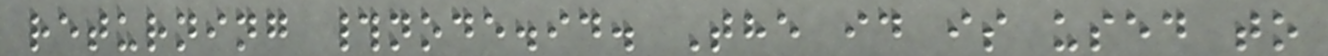returning #node.id. The id is used to
